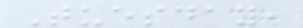Tuesday,
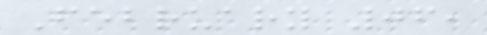February 06,
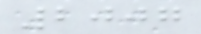2007
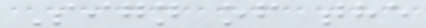Sign of the
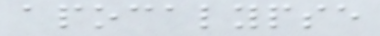apocalypse
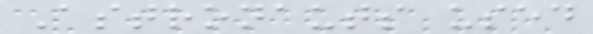Astronauts used
